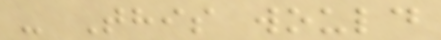- This would
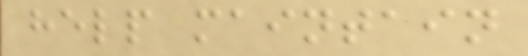help maintain
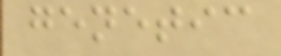genetic
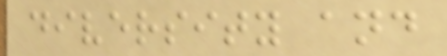diversity and
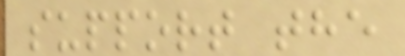support the
